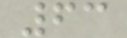63
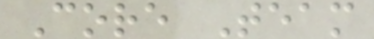Core Team
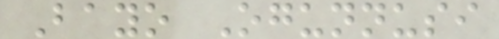Bayo Ogunnusi
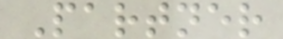Partner
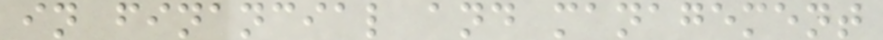in financial and management
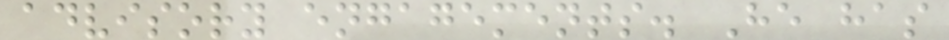advisory engagements. He has
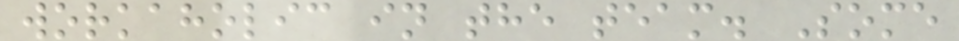workaholic in the team. Some
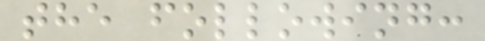the following:
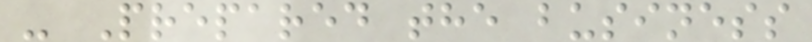- Prepared the business
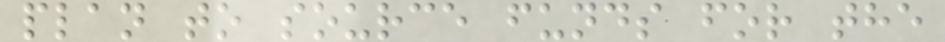plan to source funds for the
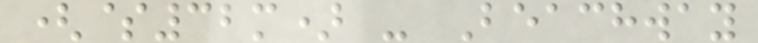($32m) - Beachway
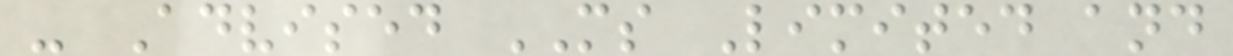- Advised MS Limited and
